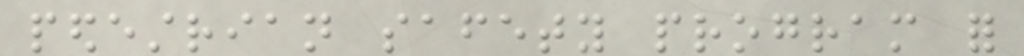pedestrian safety program for
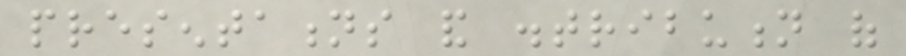presentations and distribution of
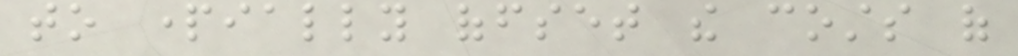to partially offset the costs of
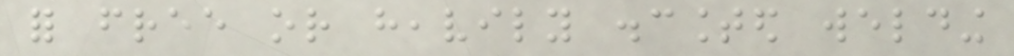for free or heavily discounted welding
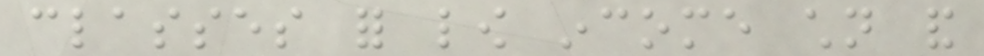classes for low income children and
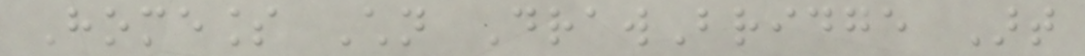Homeless Children DrawBridge Art
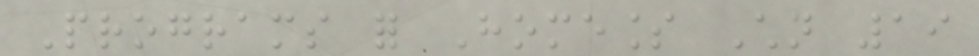Programs for Homeless Children 19
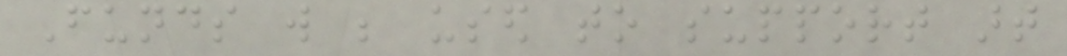Funds will be used to support art
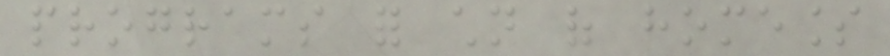programs for children of homeless
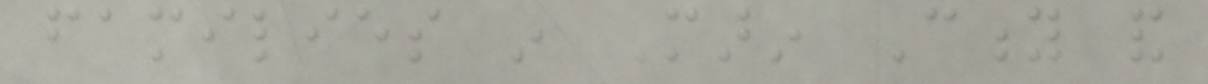families in Marin City and
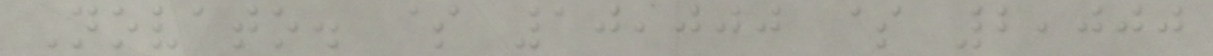Novato. $ 10,000 $ 2,000
